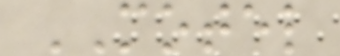MOTEL
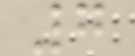7
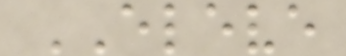ELEVE
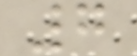7
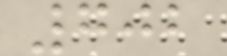702
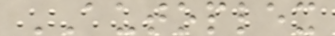AUTOPLEX
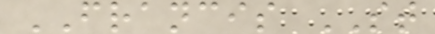FRANCIS ST
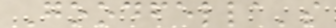Goodfella's
